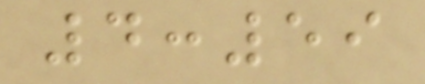4:59
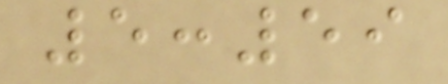5:59
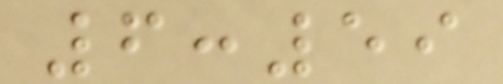6:59
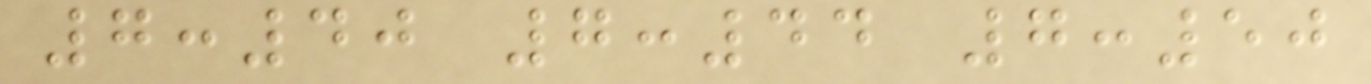7:40 7:44 7:50
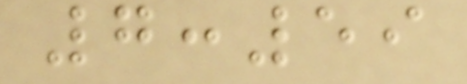7:59
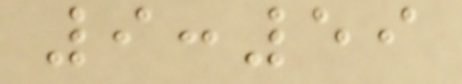9:59
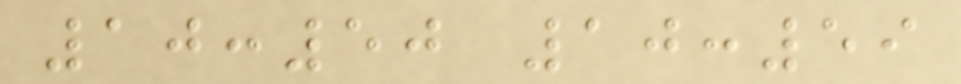10:50 10:59
